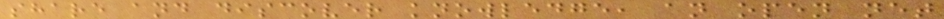share and discover knowledge, an open net
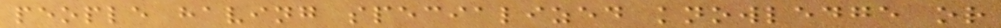people having specialized knowledge or
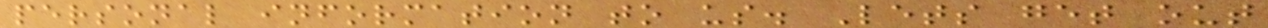personal information to us. Lets get out
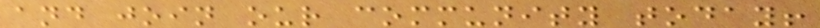and join our community today!
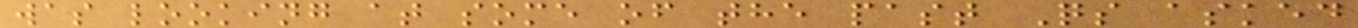was looking at some of the past Qs asked
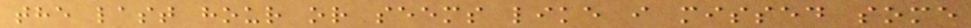the last hour or seems like i missed some
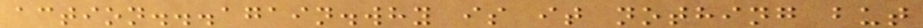action...again.why is it nothing but
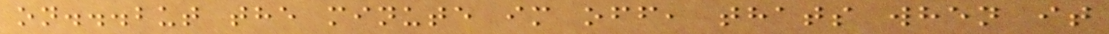on...but the minute im off, thats when it
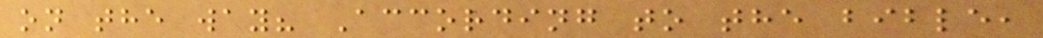on the way? According to the bible,
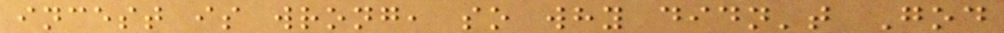incest is wrong, so why didn't God
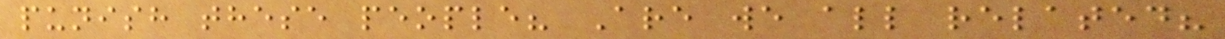punish these people? Are we all related?
